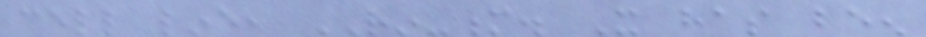cell line, RIN-m. It has been
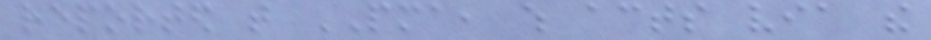reported that PMA, which acts via the
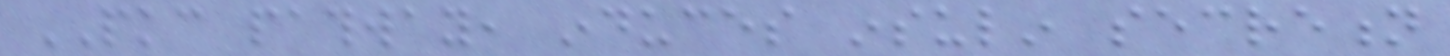PKC pathway, induces insulin secretion
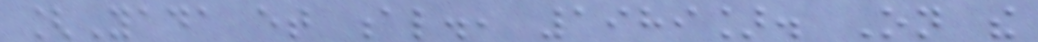[Yada et al., 1989]. On the
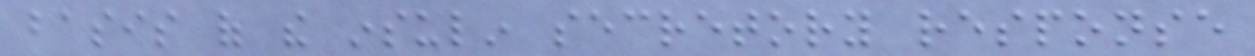basis of the insulin secretory response
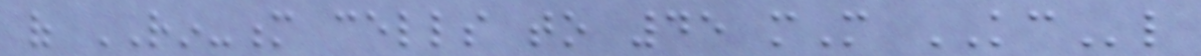of RIN-m cells to 45 mM KCl
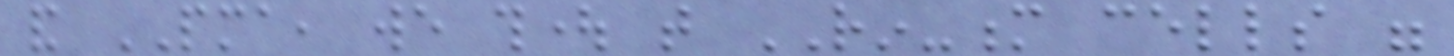and PMA, we thought that RIN-m cells were
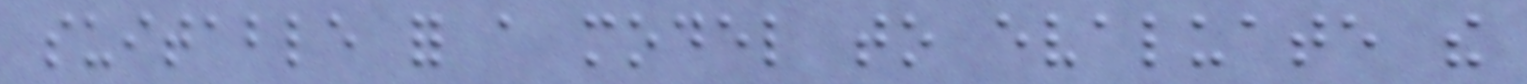suitable for a model to evaluate the
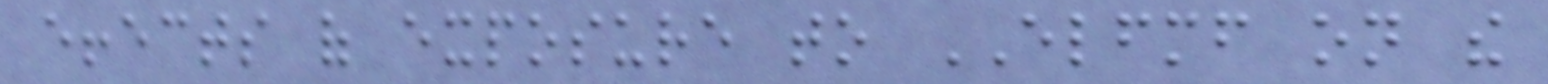effects of exposure to ELFMF on the
